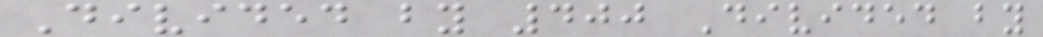Divided by 400 Divided by
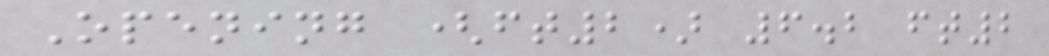Opening (ft2) 6.2 ft2
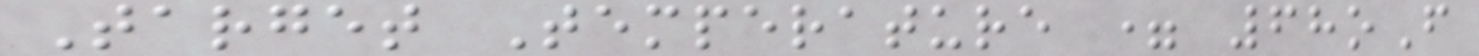Target Temperature = 68oF
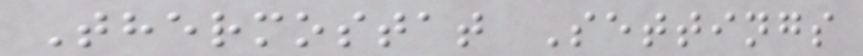Thermostat Settings
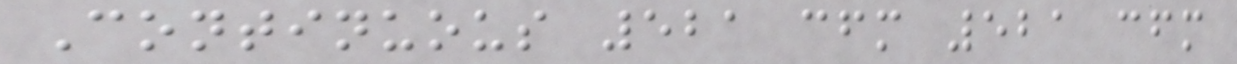Continuous 521 cfm 521 cfm
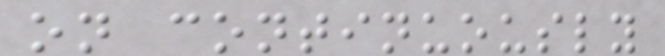on continuously
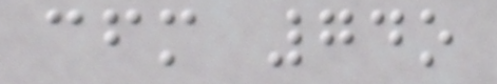cfm 74o
